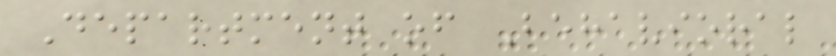Department of Behavioral
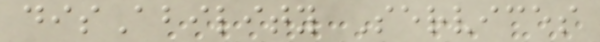disAbility Services
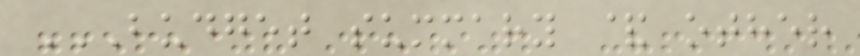BUDGET SUMMARY & OTHER
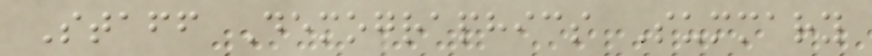Staff Demographics Summary
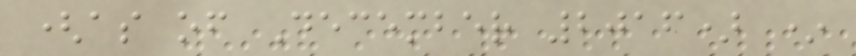(as of December 2016) *
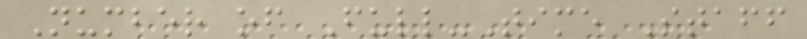Number of Full-Time Staff
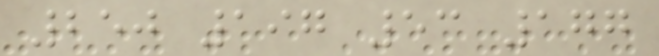250 197 53 177
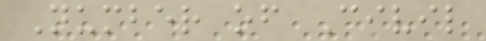Number of Civil
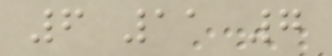6 11 7
